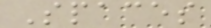Spaces
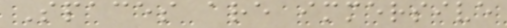Spaces are immersive
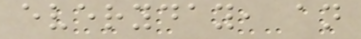everyday, an
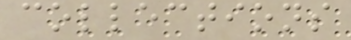collections
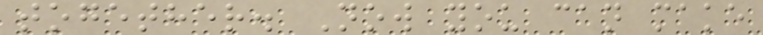together. Now you can make
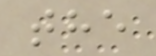the
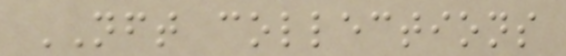NFT collections
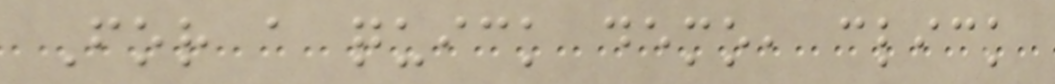For a quick demo, click
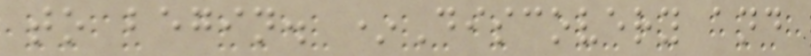to begin. *Discovery and
